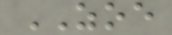ZOE
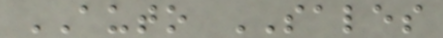AUTO SALES
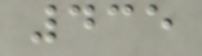435
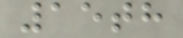15th
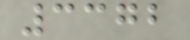3372
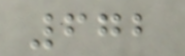672
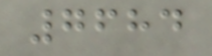7684
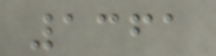1361
